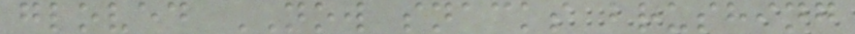gloved NOW snacks brushing
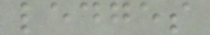ledges
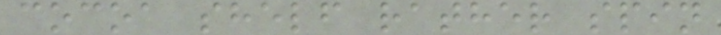cocoa shelf rather spin
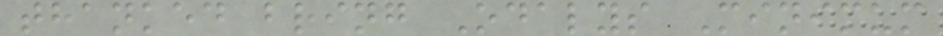thanked bring Odalys Minimum
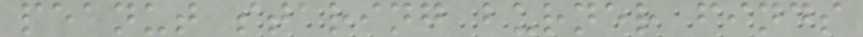peanut staring burner finds
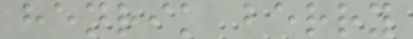henrik berry
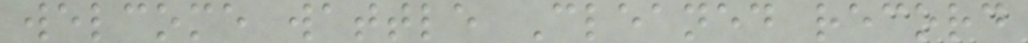welcome wattle Cleaned record
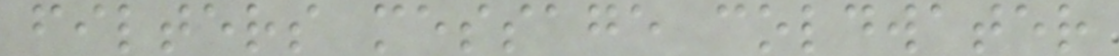filters message coldwater
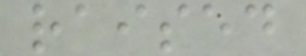raised
